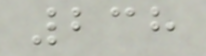238
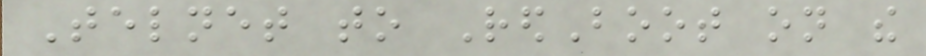Telnet to RedBoot on the
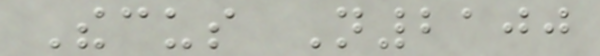Thecus N2100
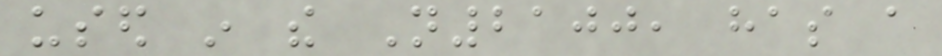used in the N2100, has a
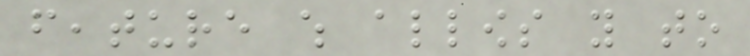feature which allows you to
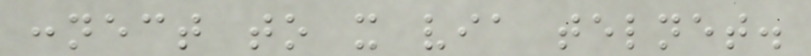connect to it via telnet.
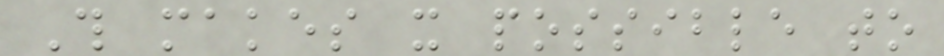This makes it possible to
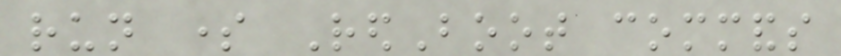run some RedBoot commands
